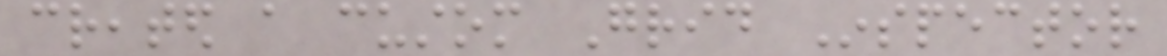created a custom Grid Inspector
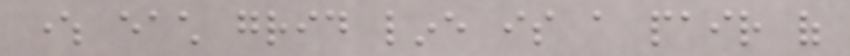where each grid line is a pair of
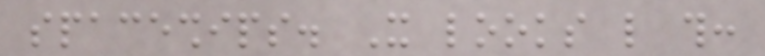spaceships. It looks like this:
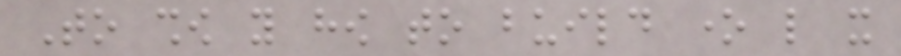To show you how to build one like it
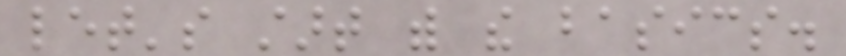let's start with the basics.
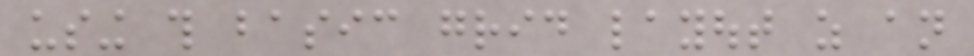using this basic grid layout as an
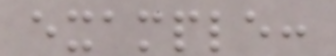example:
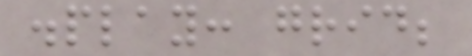display: grid;
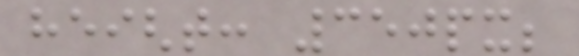height: 350px;
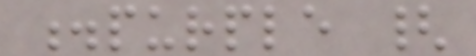.purple {
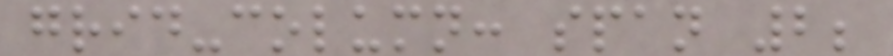grid-column: span 2;
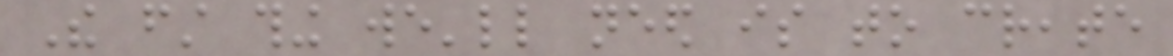The first thing we'll need is to create
